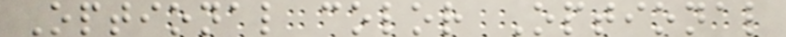Optional color Optional
